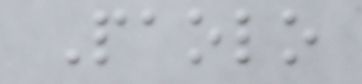Paolo
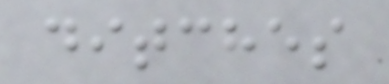ditches
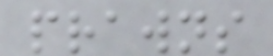prawns
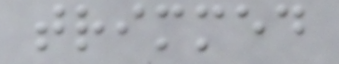trimmed
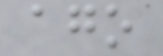ago
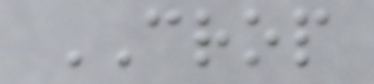CROP
